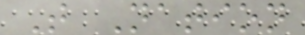T Nation
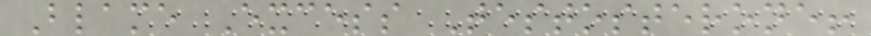Blame Excess Testosterone!
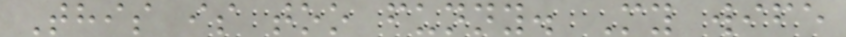This is too funny. My wife
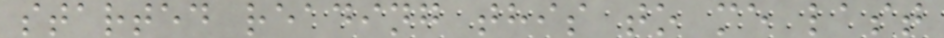started reading this to me last
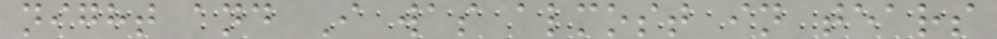night and I was almost in tears
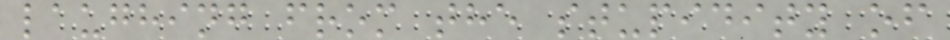laughing from the stupidity of
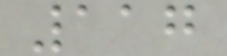117
